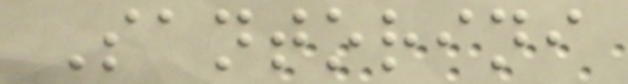Santorini
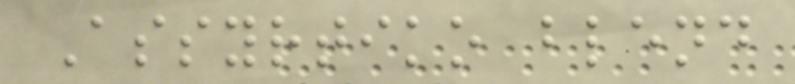Assyrtiko blend
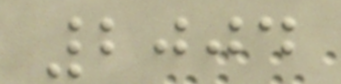2004
